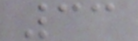33
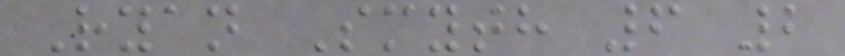Ryan Smyth 6 2
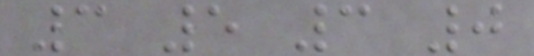3 5 3 0
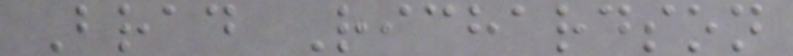Brad Richardson
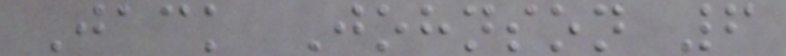Jack Johnson 6
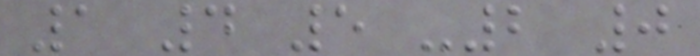1 4 5 -2 0
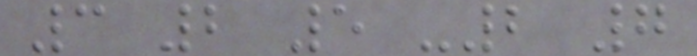3 2 5 -2 7
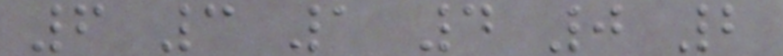6 3 1 4 0 2
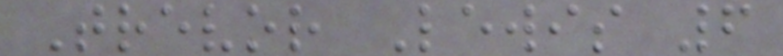Trevor Lewis 6
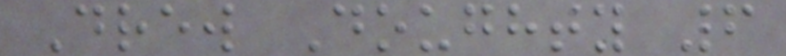Drew Doughty 6
